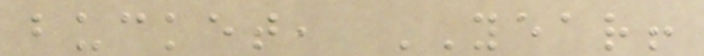bucket, YEAR!
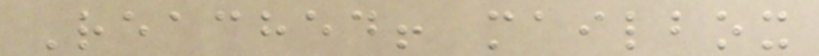Reached! mailbox
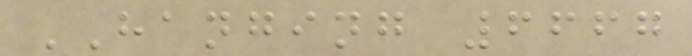HANGING 6667
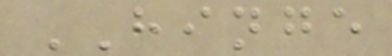HINGE
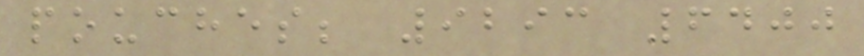pouches; 9293 6400
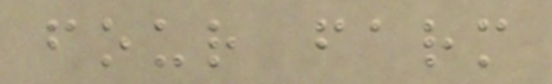four farm
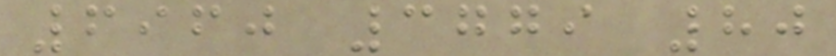6960 3779 80
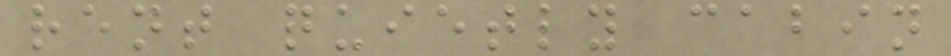rent quietly cabin
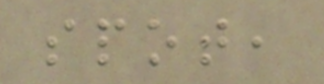spot,
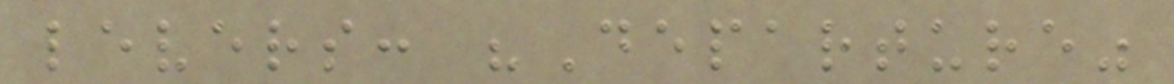levers: "Departure"
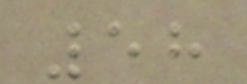58
